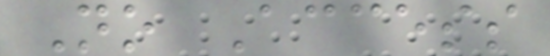No Access
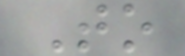To
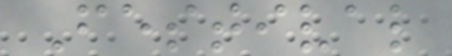Festival
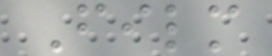Film
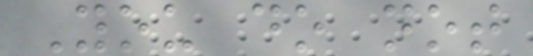You do not
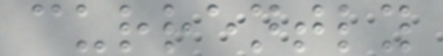currently
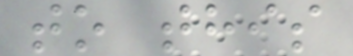to this
